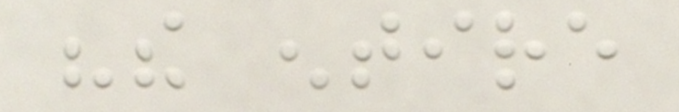"the entire
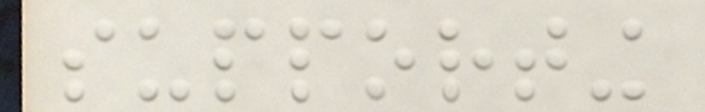supporting
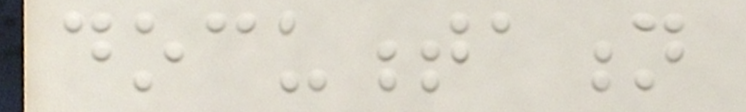documentation
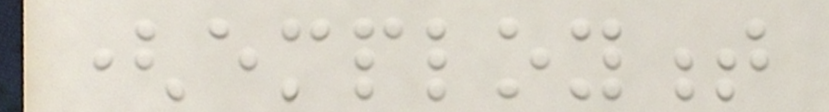(employment
